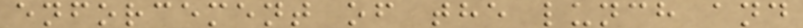enforcement of the lunch and
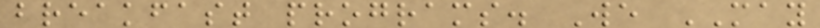breakfast programs. We MAY
